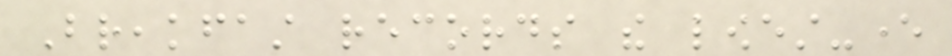Breakfast records the lowest-ever
